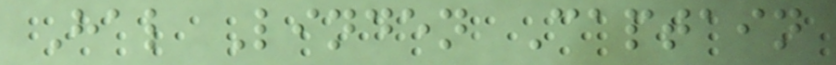Hal Linden Captain
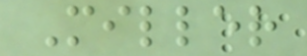Miller
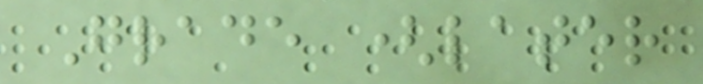Grade (later
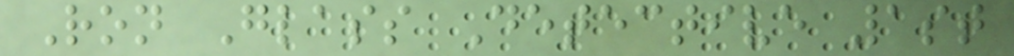Ron Glass Detective 1st
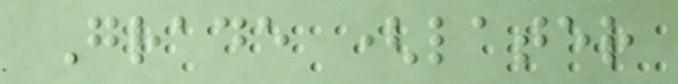Grade (later
